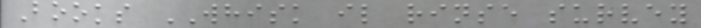Books WHISK il rinse survey
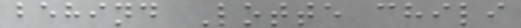behind Lotte chili
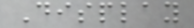Display
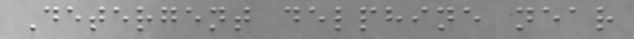Detergent delphine near
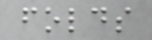folds
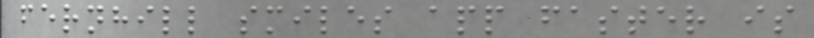fernhill smiles app faster is
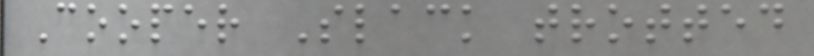Cooper Slack trotted
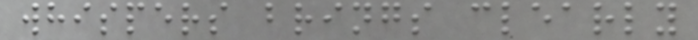whispers brings clearly
